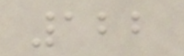122
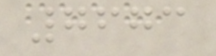7673
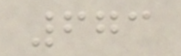673
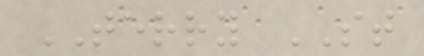TERRY ST
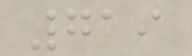719
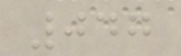047
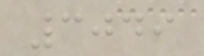3049
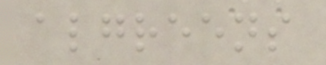algreens
